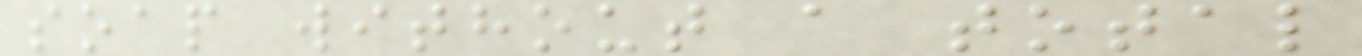soap without a total
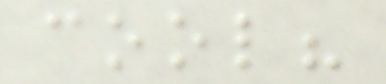cool?
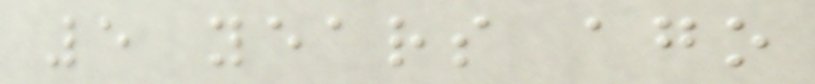5 years ago
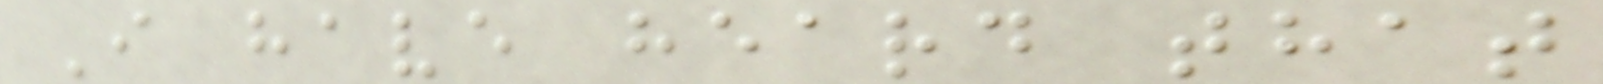I have heard that
